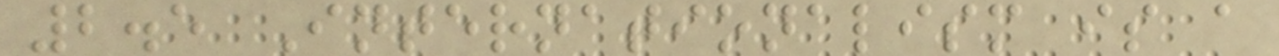2.5 Internationalism is a
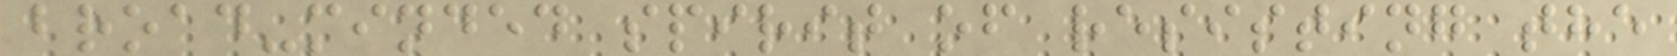broad-minded spirit of resisting the
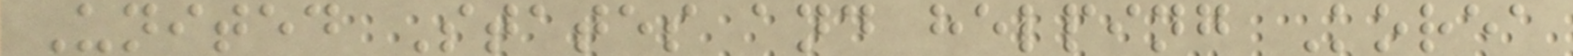United States and helping Korea
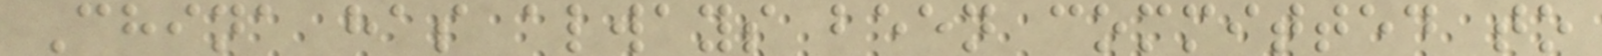China has always been committed to
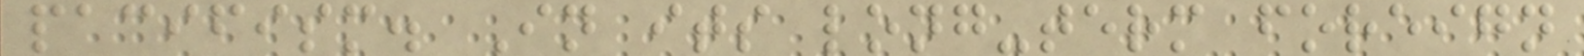pacifism. In its long-term foreign
